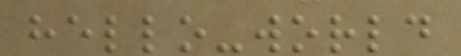hello-world
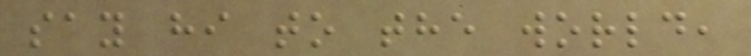say hi to the world,
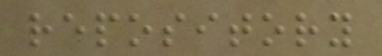repository
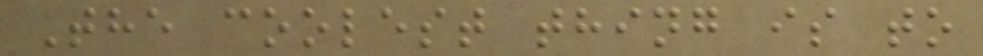The coolest thing is to
